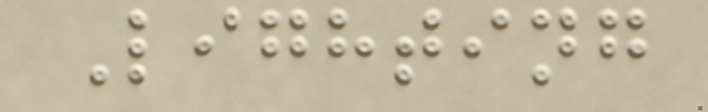Lighting
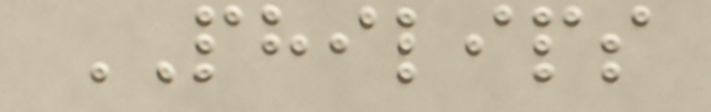PHILIPS
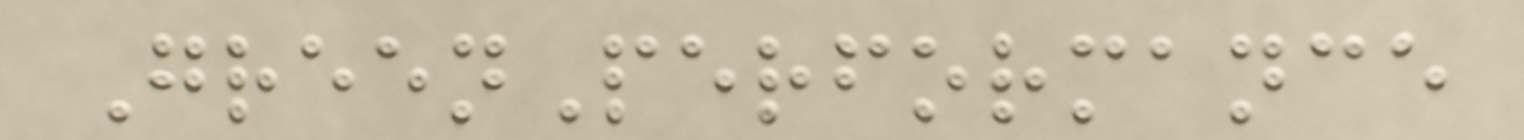GreenPerformance
